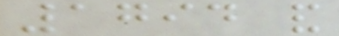1794 and
